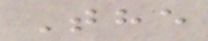The
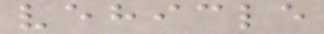vehicle
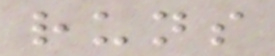runs
